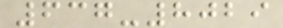637-8029
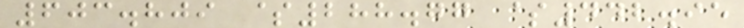603.809 $288.77 $442.95
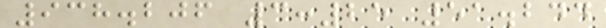938.206 3:25 51.244
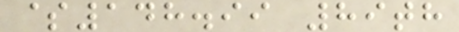$148.99 89th
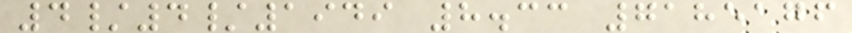4/4/1949 8.33 7185176
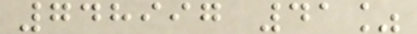748997 41%
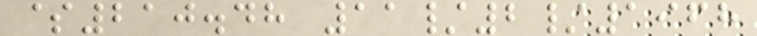$210.48 11/2/1968
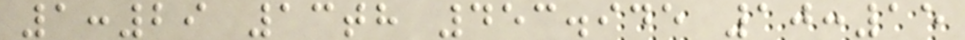1:29 13th 453.945 10:15
